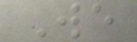We
